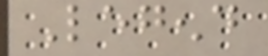Legend
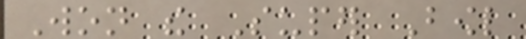Won the Super Bowl
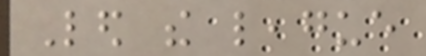Led the league
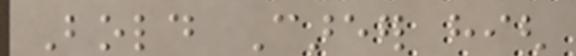Bold Career high
